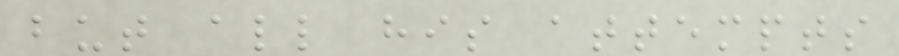but all his attempts
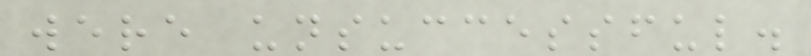were unsuccessful.
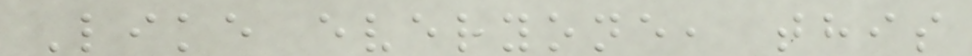Like everyone, this
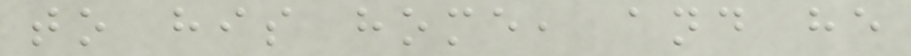to his home, and he
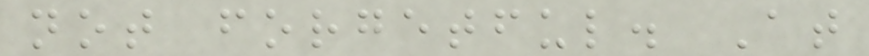not forgetful. At
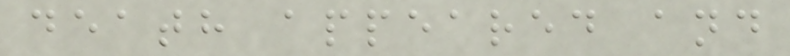death appeared and
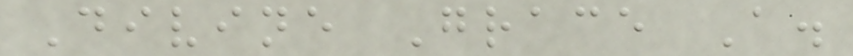Divine Grace A.
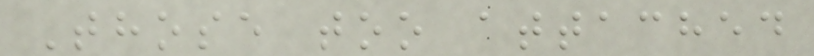Those too attached
